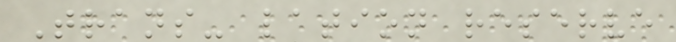Trans- lation reserve
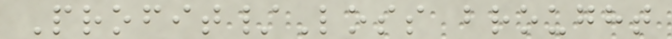Profit/Loss brought
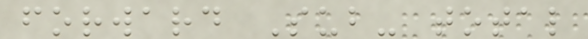forward Sub- total
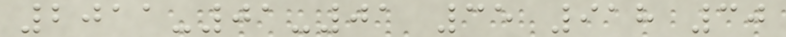2011-01-01 35 918 30
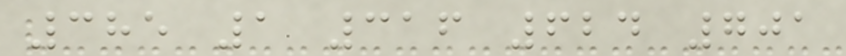385 1 316 624 701
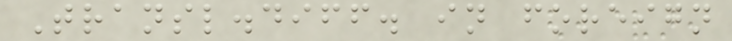Transl.diff. in foreign
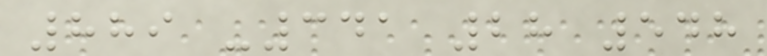889 -341 28 548
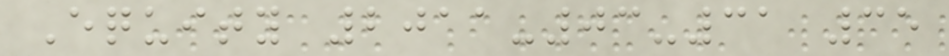Equity 2011-03-31 35
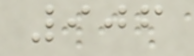906
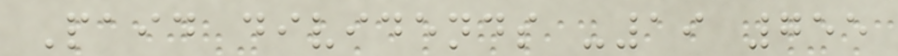Paid dividends -19 755
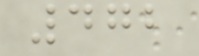472
